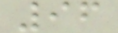96
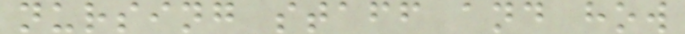nursing staff and how
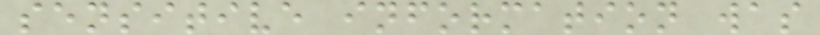sensitive information was
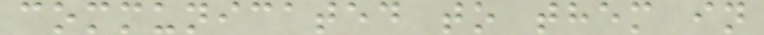communicated to them in
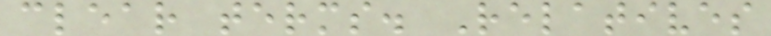clear terms. Relatives
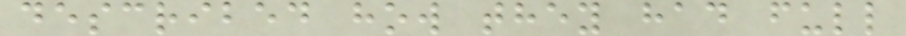described how they had full
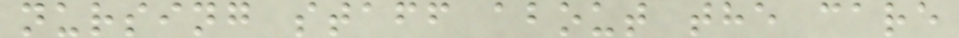nursing staff about the care
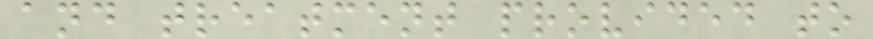and treatment provided to
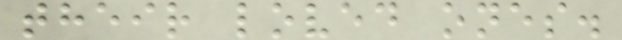their loved ones.
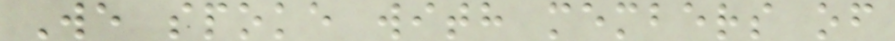We spoke with members of
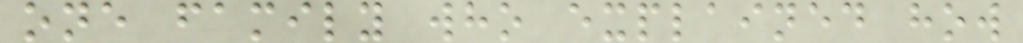one family who explained how
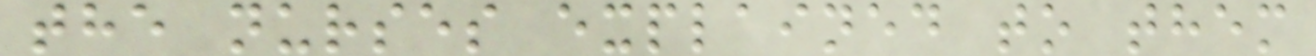the nurses explained to them
